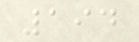194
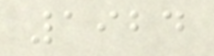1924
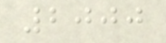2000
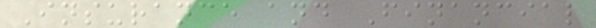Insurance and Financial
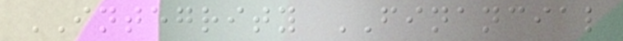INTEGRITY FINANCIAL
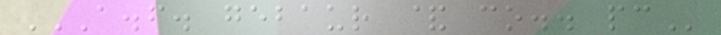A.F. GEBAUR & CO.. PC
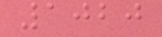1020
